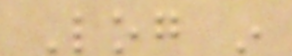Log in
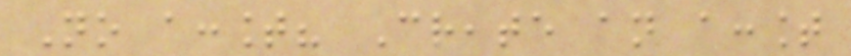No account? Create an account
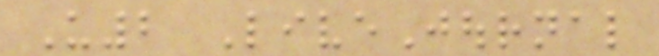U2 LiveJournal
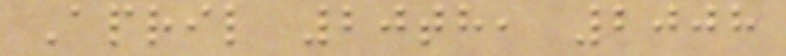April 20th, 2008
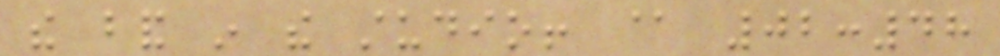the band in the studio! @ 02:48
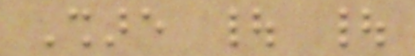Share | |
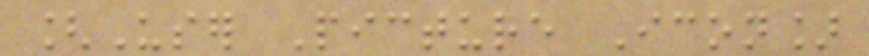[User Picture Icon]
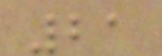21
